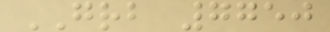GRB 7750
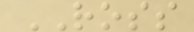ROSS
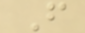F
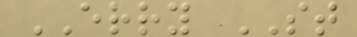ERRY ST
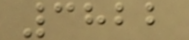3822
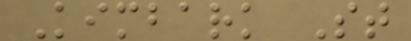Kimbark St
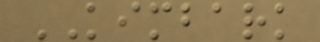KIMBARK
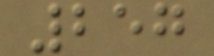257
